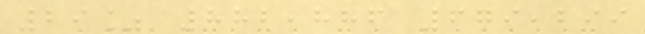29% 882,886 679,299
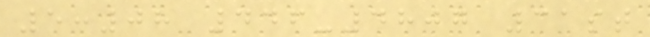5:08 446-4807 31st
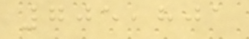705,801
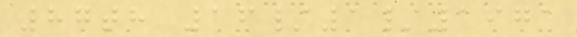87th 16/1/1971
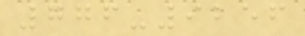776-9256
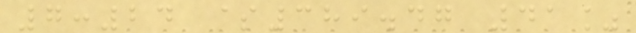7:24 $389.47 41%
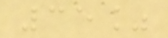35%
